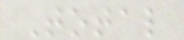Total
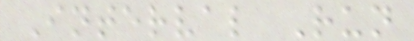Interval Run
